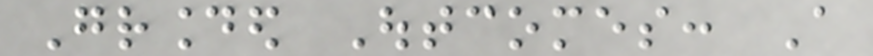Grounded Outcomes: A
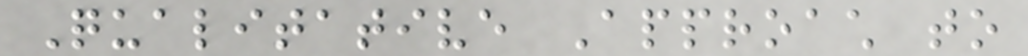Qualitative Approach to
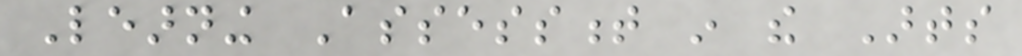Learning Assessment in the Arts
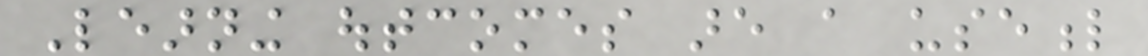Learning outcomes are a useful
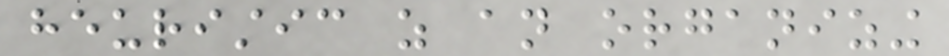heuristic as an organizing
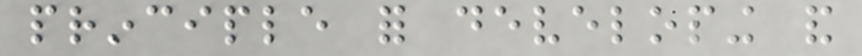principle for developing and
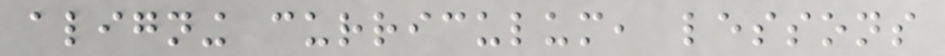aligning curriculum, lessons
